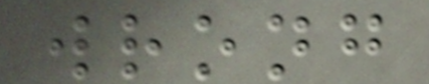wrong
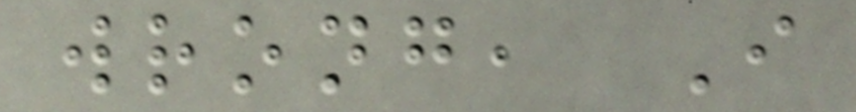wrong, I
